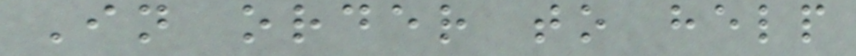In order to help
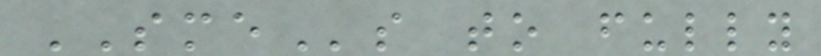SMEs to fully
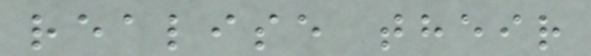realise their
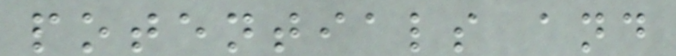potentials and
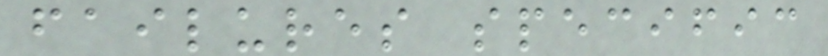failures specific
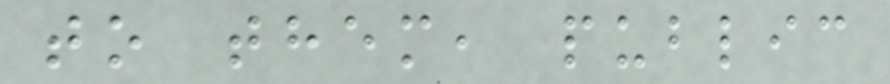to them, public
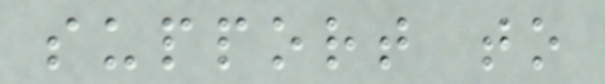support to
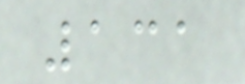131
